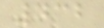432
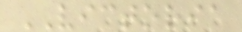VICTORIA
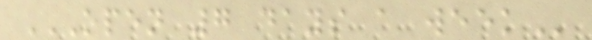OPEN 7 DAYS A WEEK
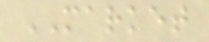MARKET
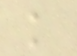k
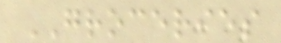GROCERIES
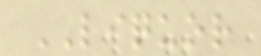LIQUOR
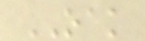OAK
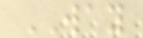WAY
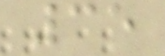35
